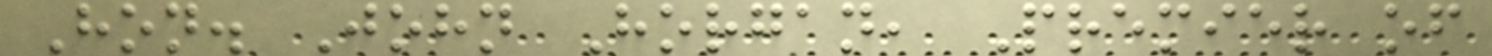Hon. John Horgan, Premier of
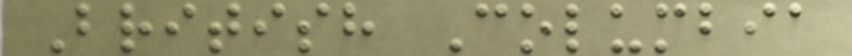British Columbia
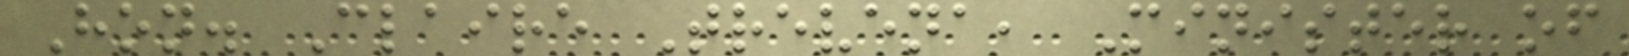Hon. Claire Trevena, Minister of
